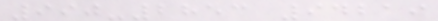990-2853 94219
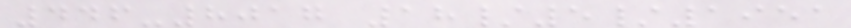446-8017 18/5/1951
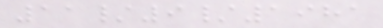11/9/1981
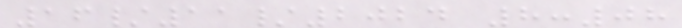16/11/2024 8:08
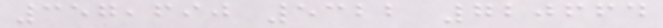357,690 5322 720664
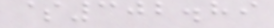$302.89
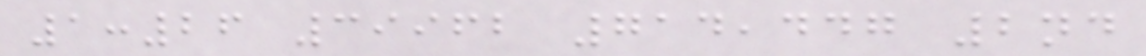1:26 39962 714,447 2nd
